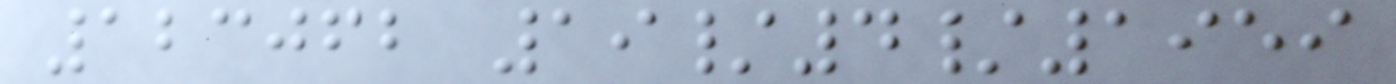123062 19/4/1959
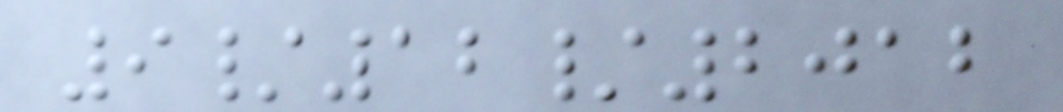9/12/2012
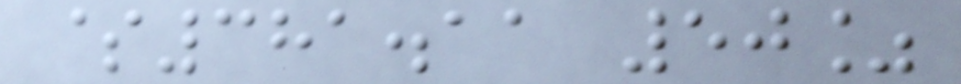$381.11 50%
